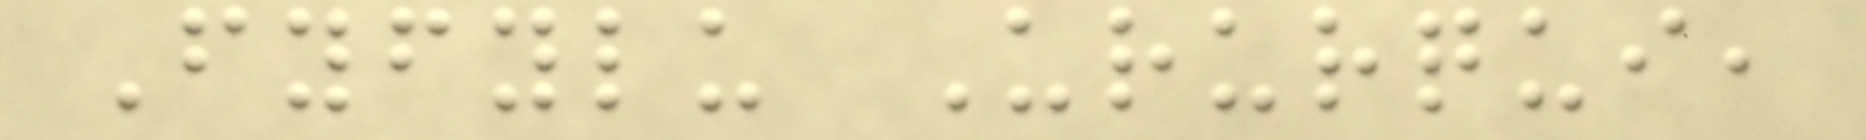Fyfylu Ururqui,
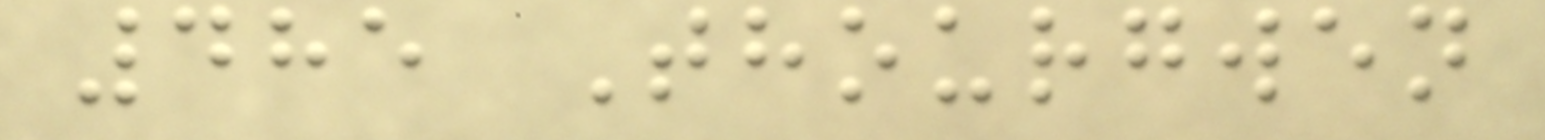485 Thourgwen
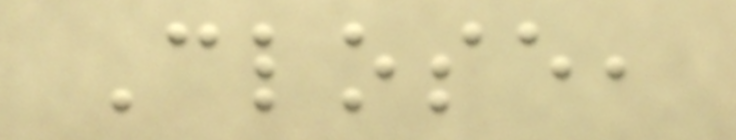Close,
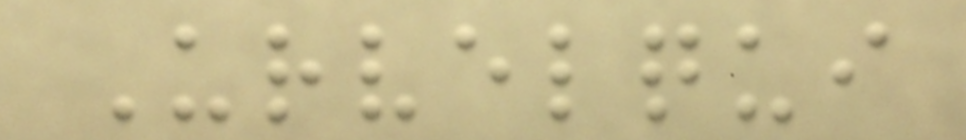Urvelqui
